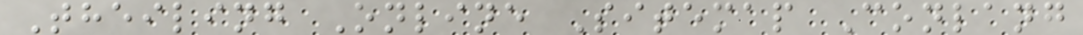Theiling Online Sitemap Conlang
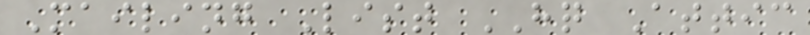Mailing List HQ Attic
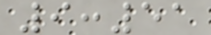9:51
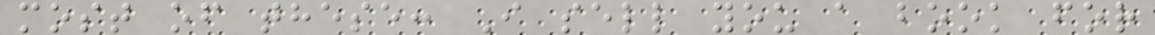most of these: I sell you a book for
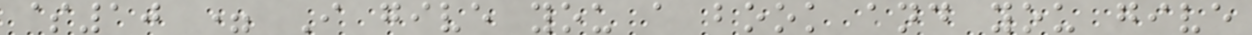$10 = I give you a book and you give
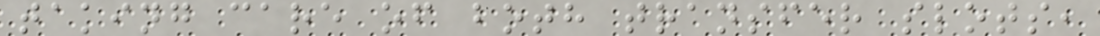taking care of both transfer slots,
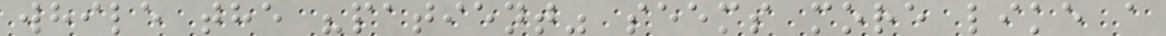while the "patient" seems more like a
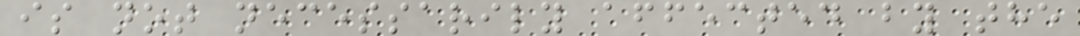is not necessarily affected by the
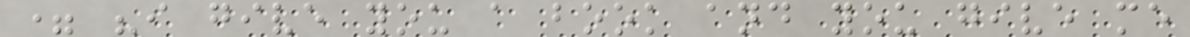= "i give you a book and you give me
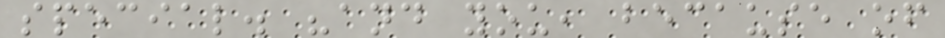special. "and you, because of
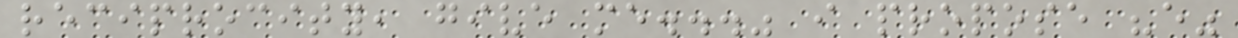reciprocity, give me..." i propose "e"
